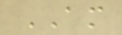AM
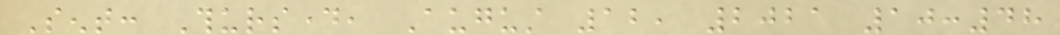Sent: Thursday, August 12, 2021 10:48
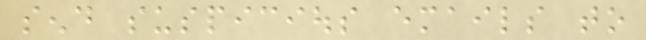send suspicious emails to
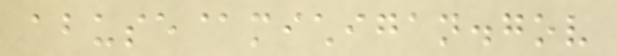abuse@michigan.gov
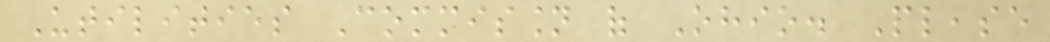Utilities Commission of Ohio. Please
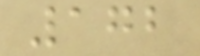172
